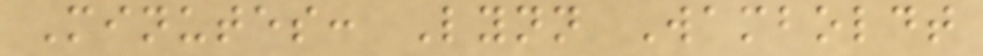Minutes: Lynn Wamboldt
